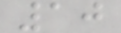10
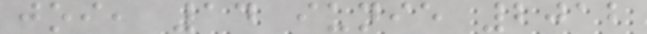joi, 14 iunie 2012
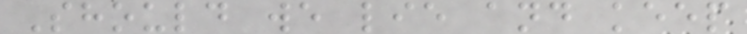Should we lie and keep
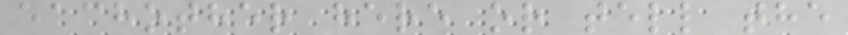eachother here or tell the
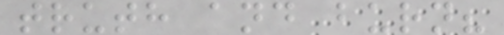truth and burn?
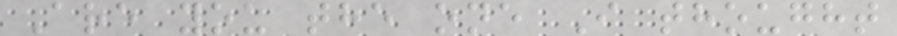Are you the one I thought
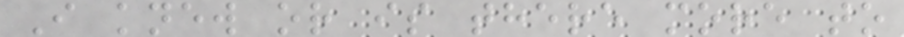I knew or is there more to
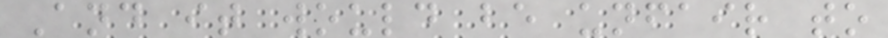And it would be unfair to
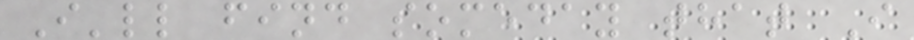I'll find someday that I
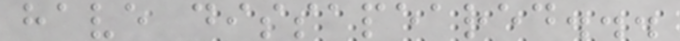have dissapeared...
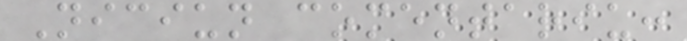Niciun comentariu:
